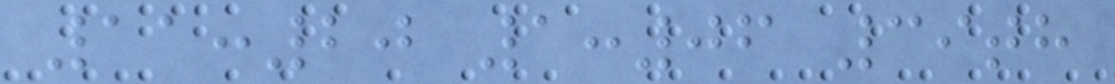11:20 1:06 39th
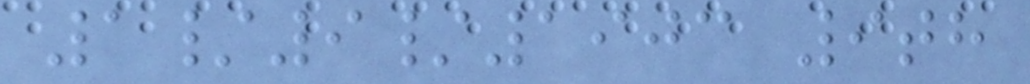1/9/1903 9th
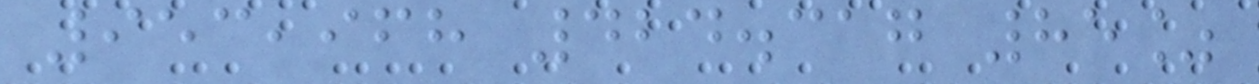953,968 424.317 85%
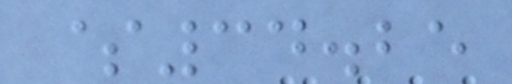$34.25
